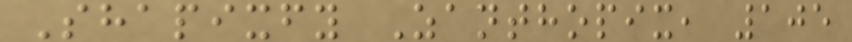Shapixfy Zanthopix, 105
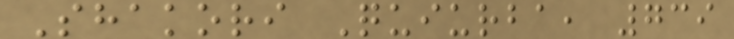Shakori Quiurba, 739
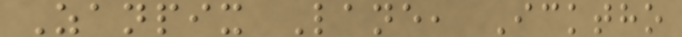Zanpix Lane, Icktho
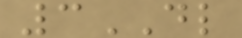3DL
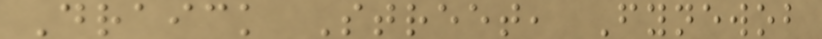Draick Street, Fynewob
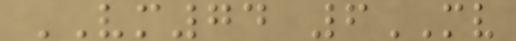VM74 6MV
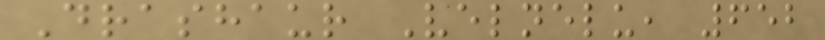Drashaur Velnelu, 652
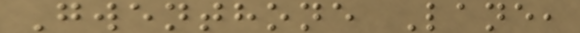Gwenthone Lane,
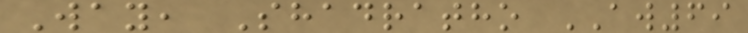Way, Shadratho AW69
